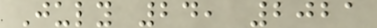July 24, 2021
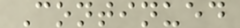Continued
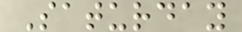Saturday
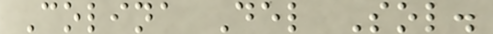Colina Del Sol.
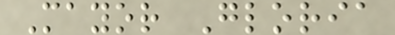Mayor Gloria
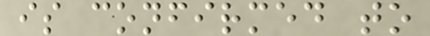is confirmed to
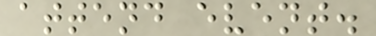attend event.
